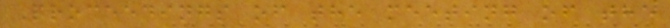Proceedings of the meeting of the
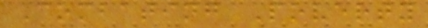Combating Poverty
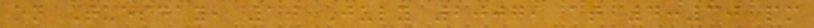on Tuesday, 10 July 2007, at 4:30 pm
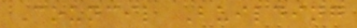Council Building
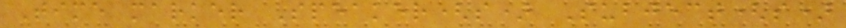Time marker Speaker(s) Subject(s)
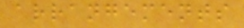arrangements
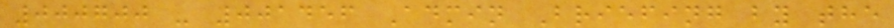000700 - 001456 Admin Briefing by the
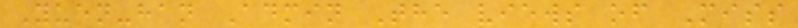Yuen-han Admin The views of Miss
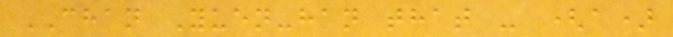CHAN Yuen-han that - (a)
